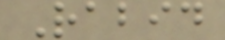Rabid
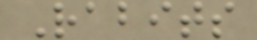Rabits
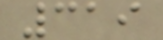319
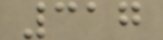317
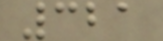321
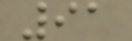91
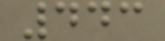443
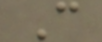C
